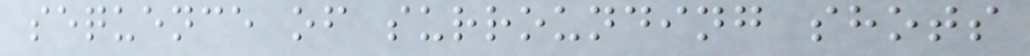sequence of surrounding shots
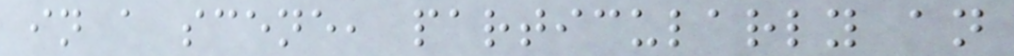in a scene, particularly an
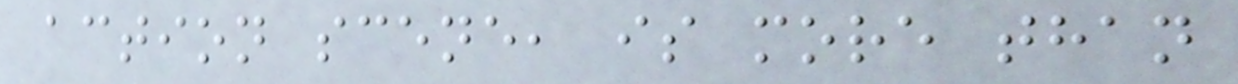action scene, is more than
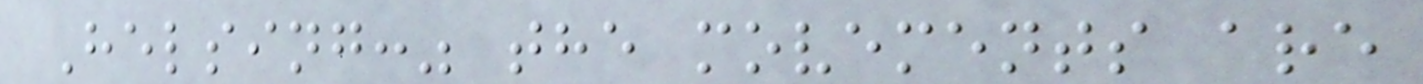Helsing:" the movements are
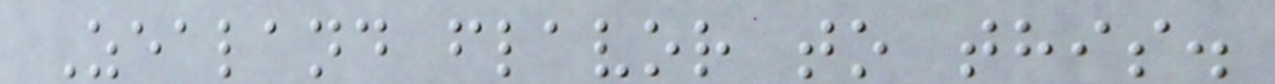Zealand flavor to this.
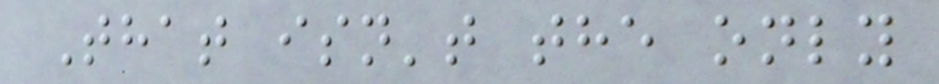That isn't the only
